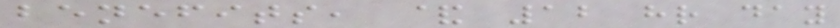benefits, & 12 hr day
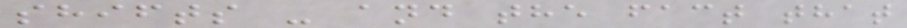shifts - and the fact that
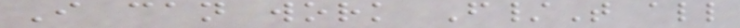I can work F/T all
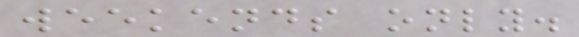weekends only.
